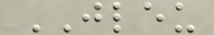JLEU
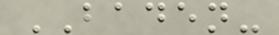BADEN-
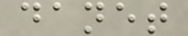danet
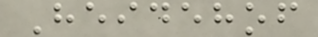Heidehof
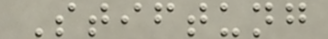Stiftung
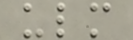ulm
